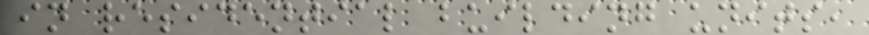in residential building units,
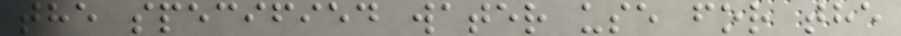the specified water use for the
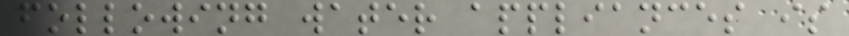following water appliances is
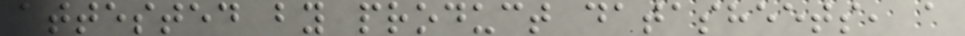attested by product datasheets, a
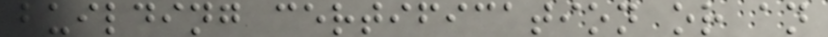building certification or an
